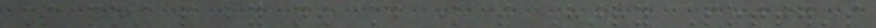So most people by now should know that Harry Potter's
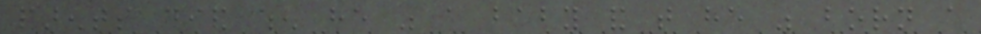parents died when he was a baby and that he was born a
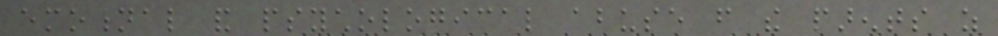emotional and psychological abuse from the parents as
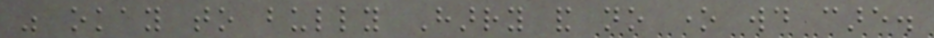was okay to bully Harry and no one would care.
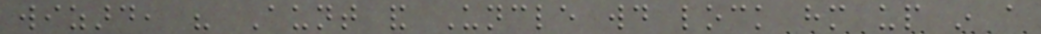wizard, his Aunt and Uncle would lock him up in a
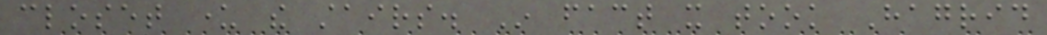closet under the stairs. In fact it took Hagrid
